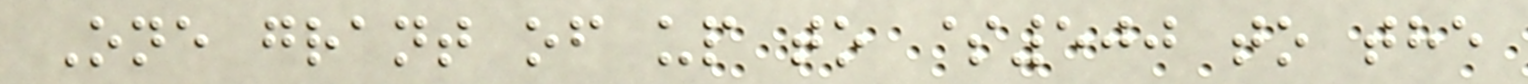One grant of up to $500 to the
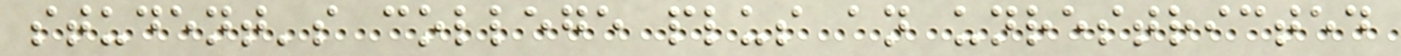student's college plus an unrestricted
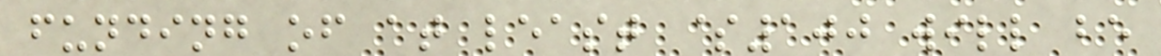funding of at least $100 will be
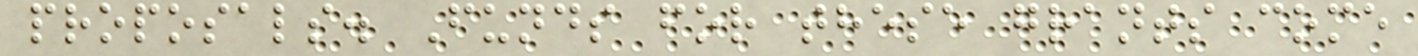proposals. Funds for these grants come
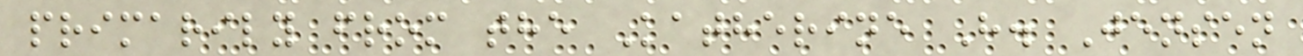primarily from the Katherine H. Jensen
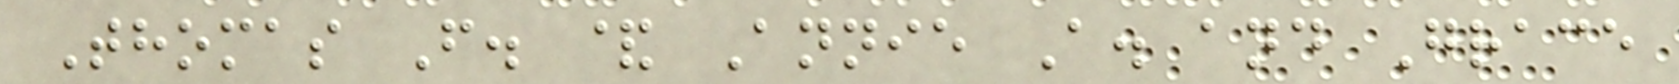Thomas F. & Annie A. and Grace
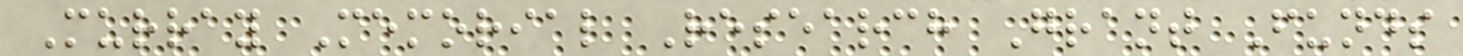Murray Memorial Research Grant Funds
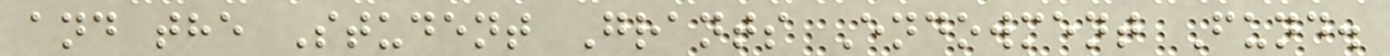and the Student Grants Endowment Fund.
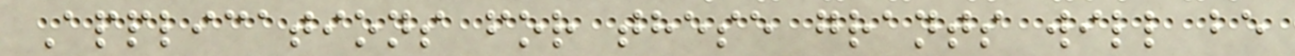Applications for these grants will be
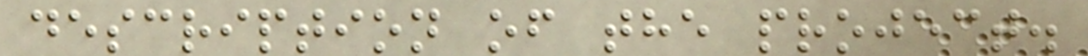description of the project.
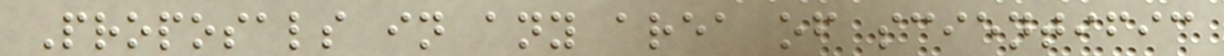Proposals in any area of scientific
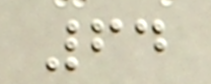64
